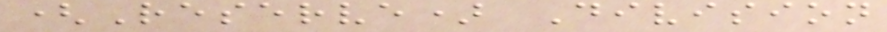(Reserve) Division
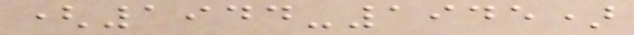(1944-1945)
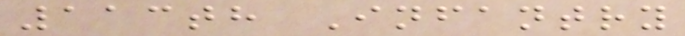113th Infantry
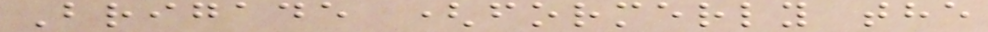Brigade (formerly the
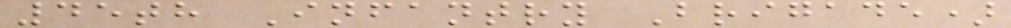45th Infantry Brigade)
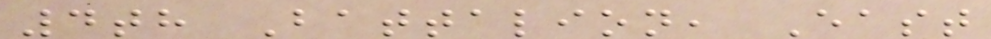4th Battalion, East
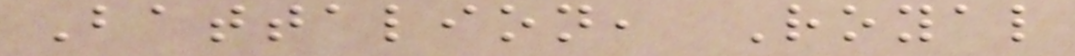Battalion, Royal
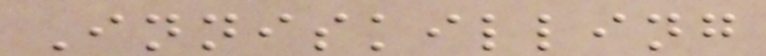Inniskilling
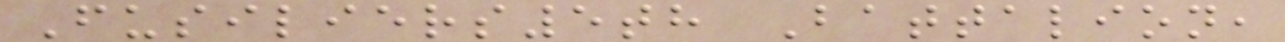Fusiliers5th Battalion,
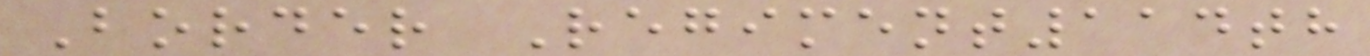Border Regiment114th
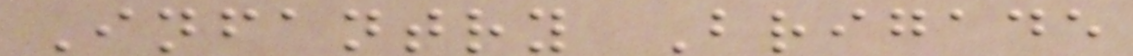Infantry Brigade
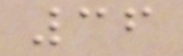36
